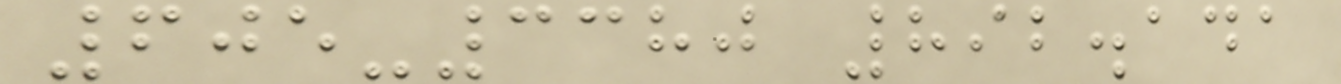605-3380 892.141
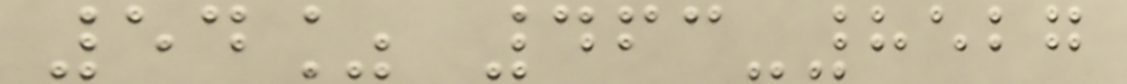54% 463-8527
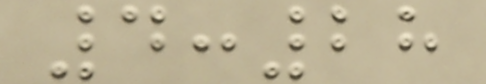4:28
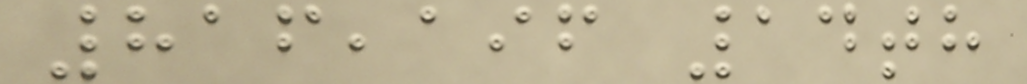816,196 14th
